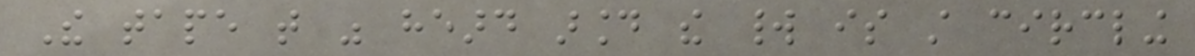The tape that was heard around the world is still circling
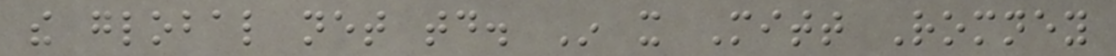the global net today. In it Mitt Romney
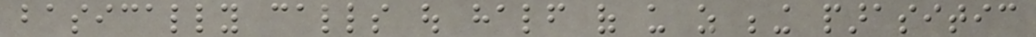basically calls out half of us as being parasitic
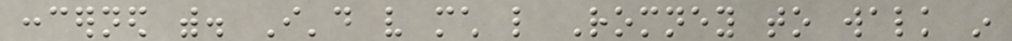concerned with. I'd very much like Romney to walk in
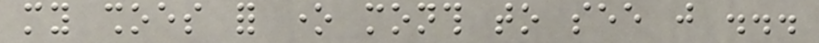my shoes for one month to see just ...
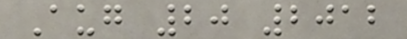Aug 20 2012
